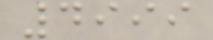4999
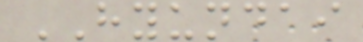HYUNDAI
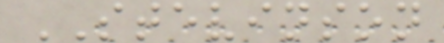STEVINSON
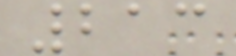213
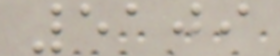5109
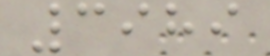3989
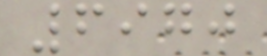6970
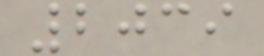2039
